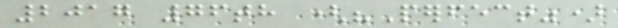2017 76th ("Perfect")
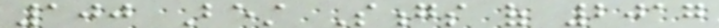100 Best Songs of 2017
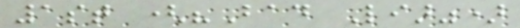1st ("Bad Liar")
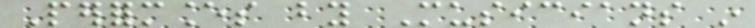Performances by Musicians in
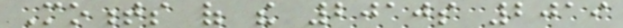Moments of the 2010s 2019
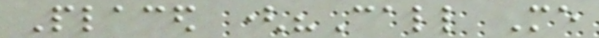Placed ("Call Me
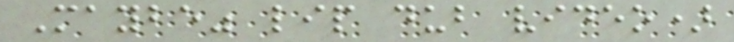Maybe" lip dub video)
